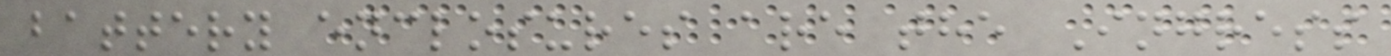battery enclosures are the Ingress
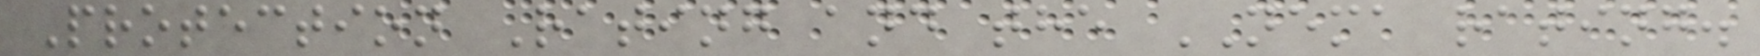Protection Rating and the NEMA rating.
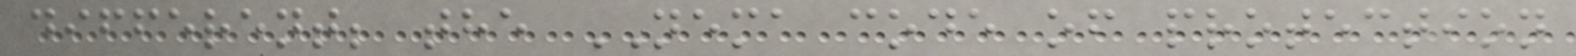different; the NEMA code of protection
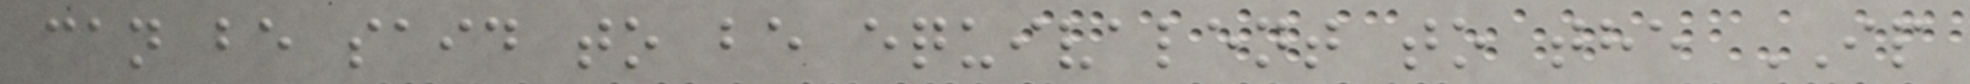can be said to be equivalent to the IP
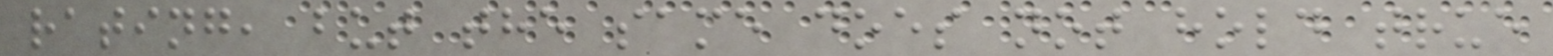rating, but the same does not hold true
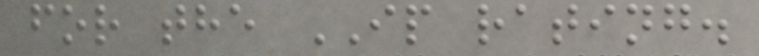for the IP rating.
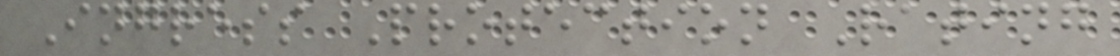Ingress Protection Rating
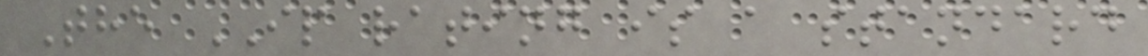The IP rating is a standard
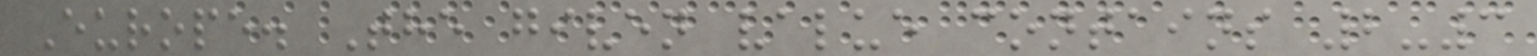Europe. The given value contains 2-3
